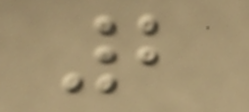2
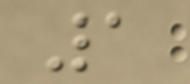1
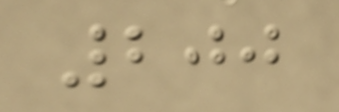200
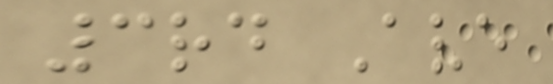3rd Ave
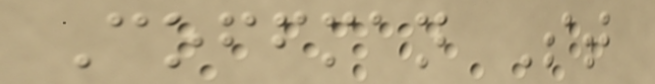Coffman St
